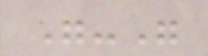"-"
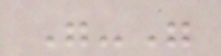"-"
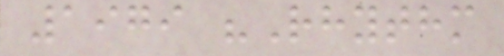1979 "Rhythm
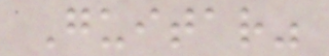Guitar"
